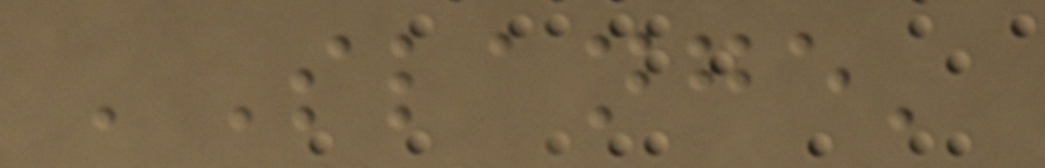'Slange'
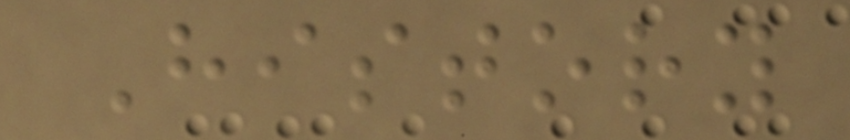History
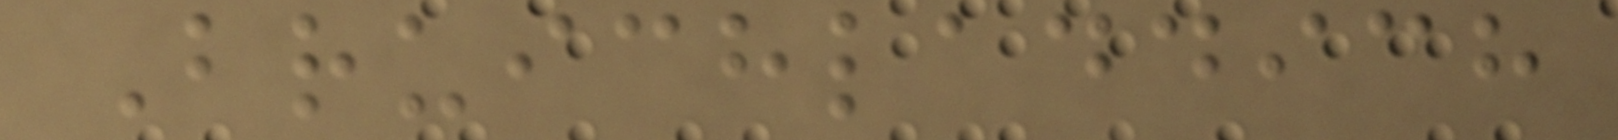Bruichladdich
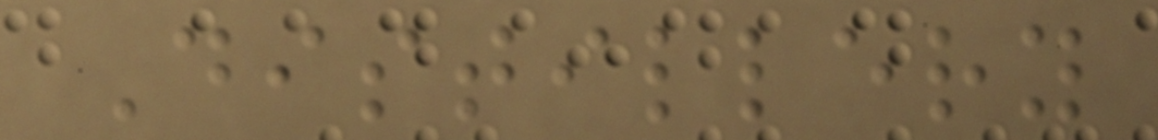Distillery
